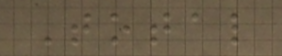Total
